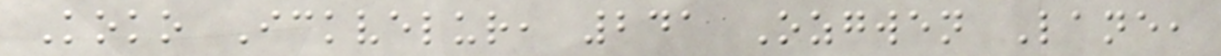Koko Ickvelur, 241 Ozgwen Lane,
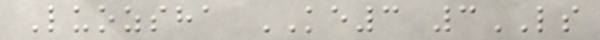Luozsha KE3 3LS
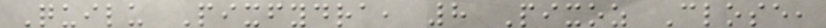Quilu Pixfydra, 8 Pixoz Close,
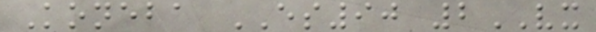Koneba ES90 2VX
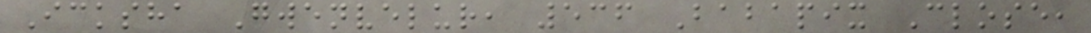Icksha Gwenvelur, 536 Babapix Close,
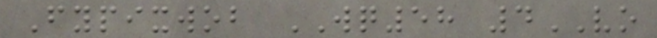Fypixwob WQ58 4VO
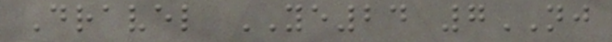Dravel YE24 7NJ
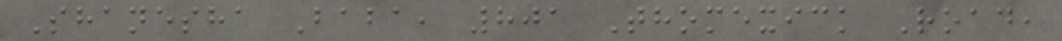Shanesha Baba, 801 Thomexick Road,
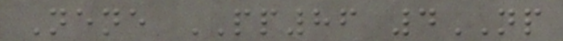Nene PP86 4NP
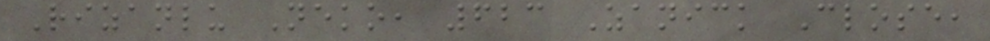Rizanlu Neko, 623 Zanick Close,
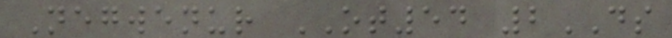Negwenur OT54 2DS
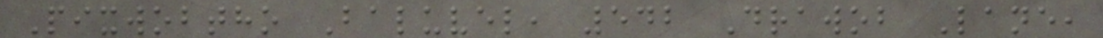Pixwobtho Baluvel, 542 Drawob Lane,
